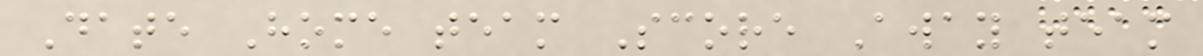Date Home team Score Away team
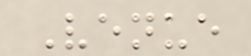Venue
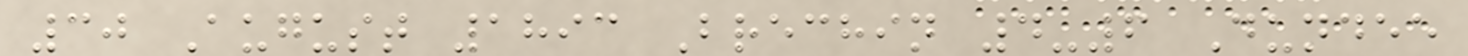30 August 1893 Brechin 4-6 Dundee
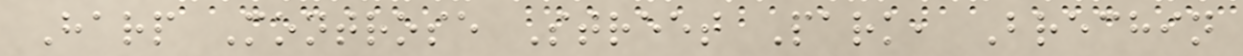Harp Montrose Street Park, Brechin
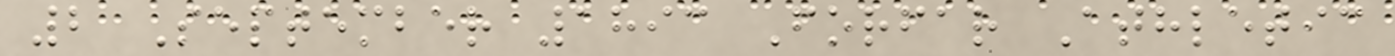2 September 1893 Forfar Athletic
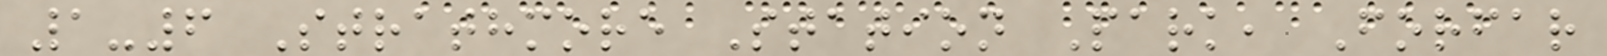1-6 Strathmore Station Park, Forfar
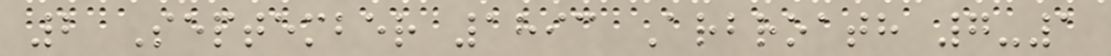2 September 1893 Arbroath 7-1
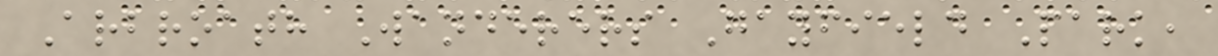Arbroath Wanderers Gayfield Park,
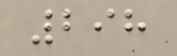298
